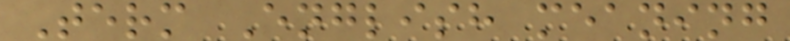Term English meaning
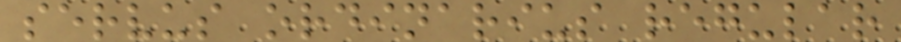servus ordinarius regular
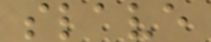slave
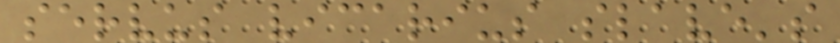servus vicarius slave's
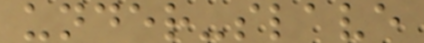under-slave
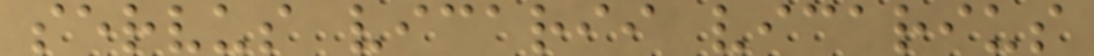servus vicarii vicarius
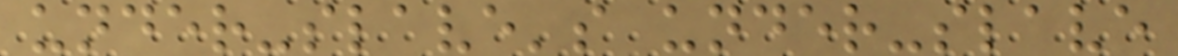under-slave's under-slave
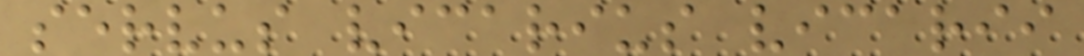servus vicarius vicarii
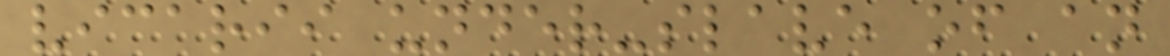vicarii under-slave of an
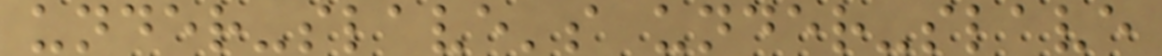under-slave's under-slave
